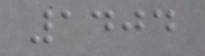1404
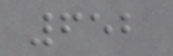652
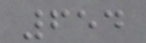654
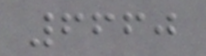6660
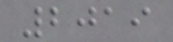2019
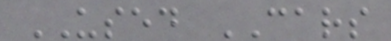USED CARS
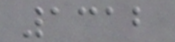1312
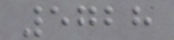5728
